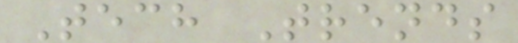Tech Trends
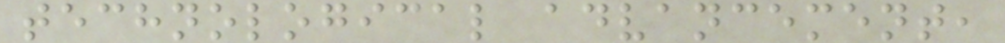technological advancement,
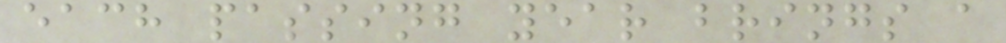each passing year brings a
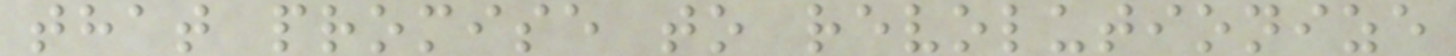that promise to revolutionize
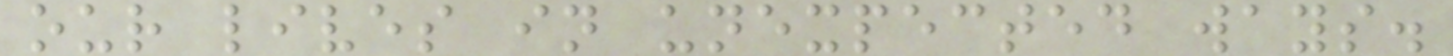our lives in unexpected ways.
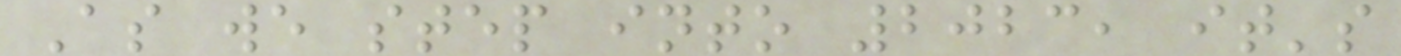As we step into 2023, it's
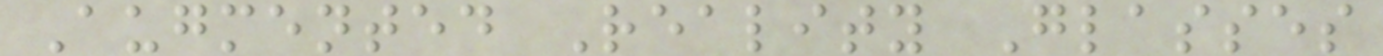Augmented Reality Glasses
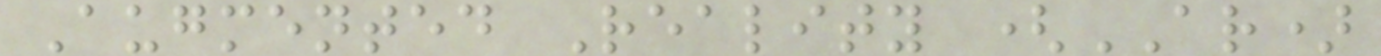Augmented Reality (AR)
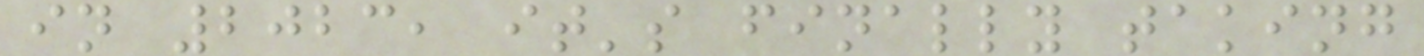in 2023, it's finally taking
